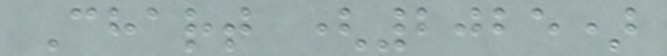Chart (2025)
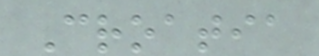Croatia
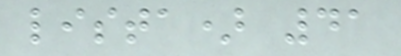lista) 41
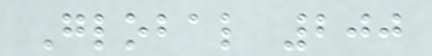Global 200
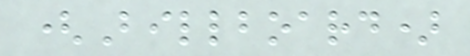(Billboard)
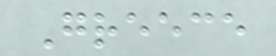Greece
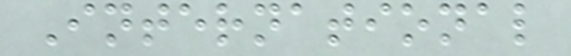International
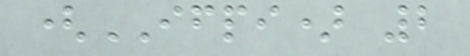(IFPI) 2
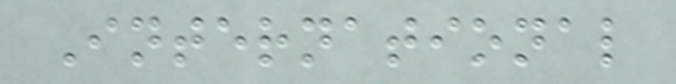International
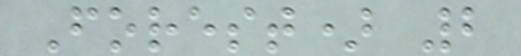Forest) 2
